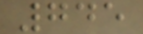745
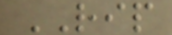RIP
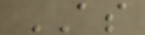AS
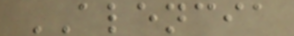ALENCIA
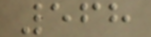568
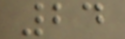24
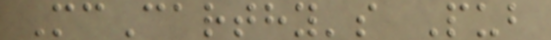McCarthy's Pub
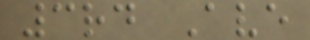3rd Ave
